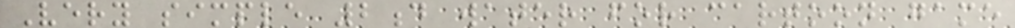Very simple 2d water for cartoon game
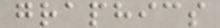graphics
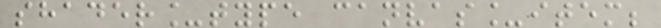shader_type canvas_item;
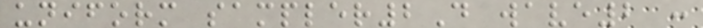uniform sampler2D wave2 :
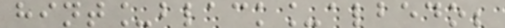hint_black_albedo;
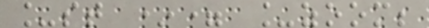_st *= _zoom;
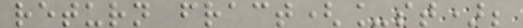return fract(_st);
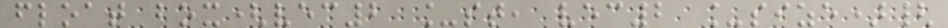float box(vec2 _st, vec2 _size){
